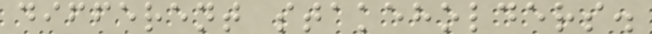different stakeholders.
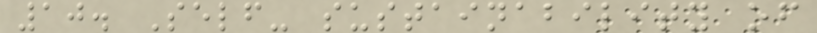10. Self- sustainability of
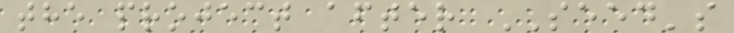the project after SEED's
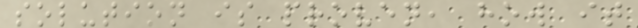solution is proven, how it
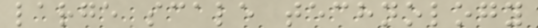large scale technology
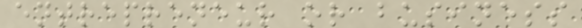entrepreneur or business
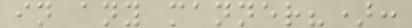in any manner?):
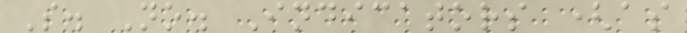S. No. Indicators (as
